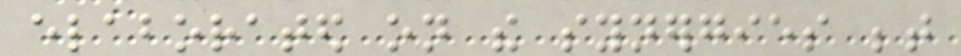elaborated on the synergies between
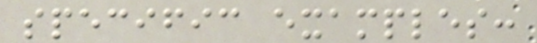specific examples:
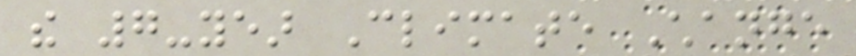the 7-year Climate Change
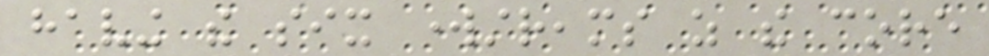having the six workstreams as the core
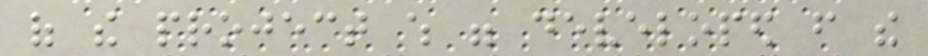of the project which were developed from the
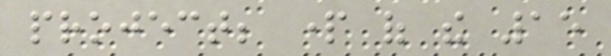project; part of the 15
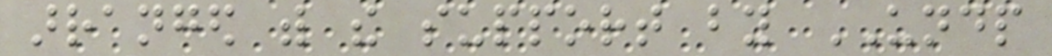arranged with the support by UNDP
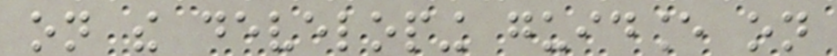on the developing guidance on
